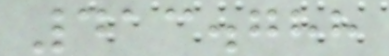413.788
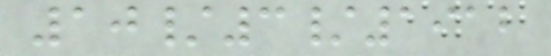10/3/1912
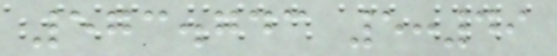573.743 5:49
